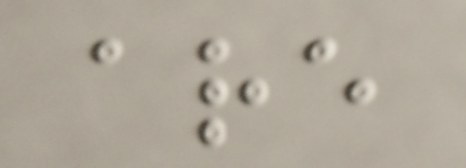are
